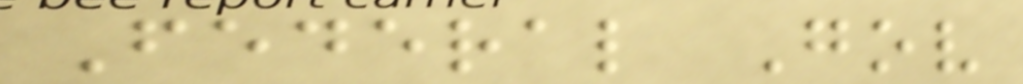Federal Gov
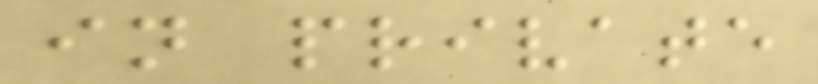in private
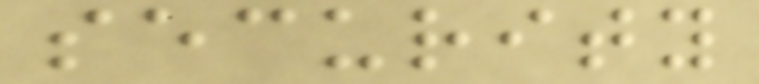security
